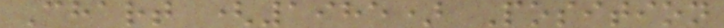Chart (1985) Position
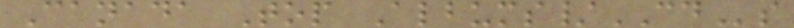Canada Top Albums/CDs
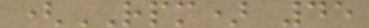(RPM) 45
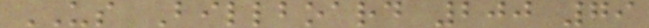US Billboard 200 79
